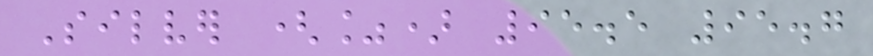Silver (%) 95.5 95.7
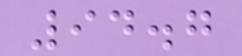94.7
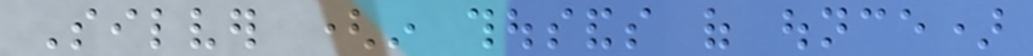Silver (in thousands of ounce)
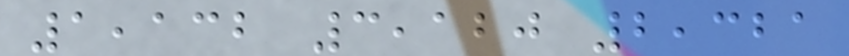1,132 3,120 2,321
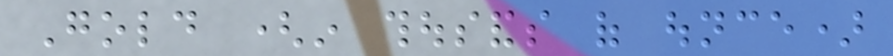Gold (in thousands of ounce)
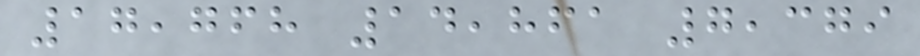17,768 14,861 7,379
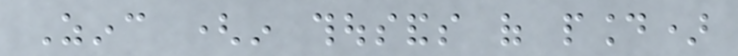Zinc (in thousands of pound)
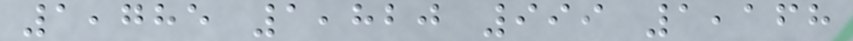1,785 1,820 999 1,168
